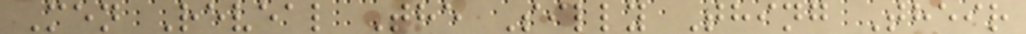Men Reveal The Silly Thing Their
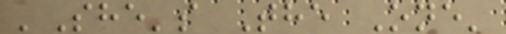'She's The One'
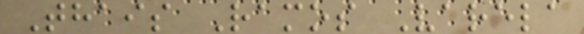Thais Ramos Varela
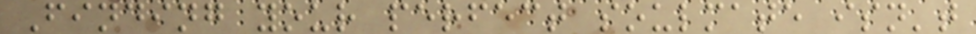Finding your perfect soulmate isn't
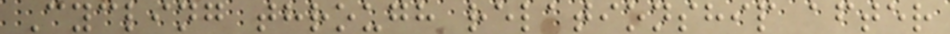Cycling through relationship after
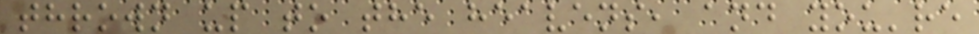thrown up to the heavens, and you're
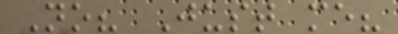No? Just me?
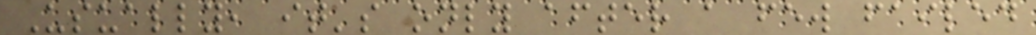Usually, it's only after a few failed
